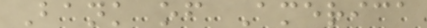Bank of America
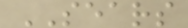SEARS
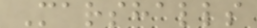Marshalls
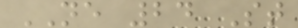NE 24 St
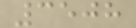3508
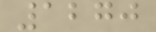1270
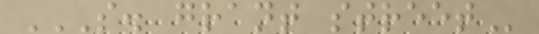S. GRANT STREET
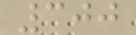300
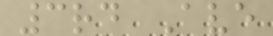3rd Ave
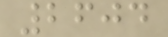2604
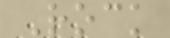Rock
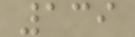139
